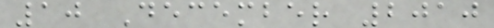10 December 2010
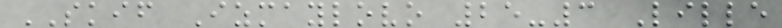SKIF Izmaylovo 25-3 Lille
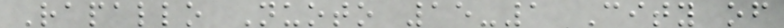Rapallo Nuoto 15-1 City of
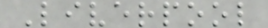Liverpool
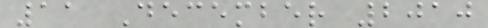11 December 2010
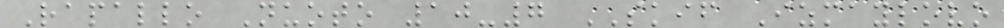Rapallo Nuoto 10-7 SKIF Izmaylovo
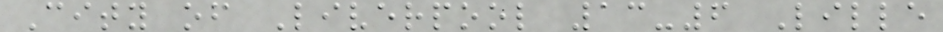City of Liverpool 13-6 Lille
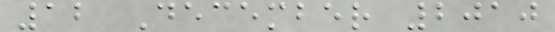12 December 2010
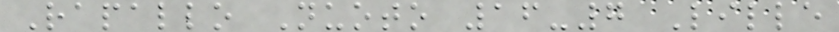Rapallo Nuoto 16-7 Lille
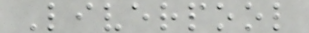Liverpool
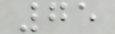75
